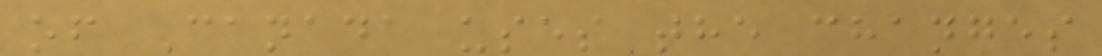of Canada uses the changes
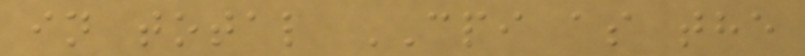in total CPI as the
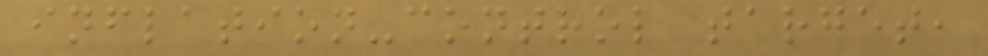inflation-control target,
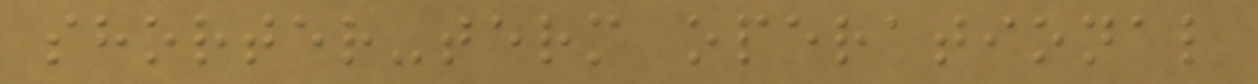shorter-term operational
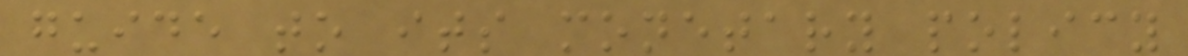guide to its monetary policy
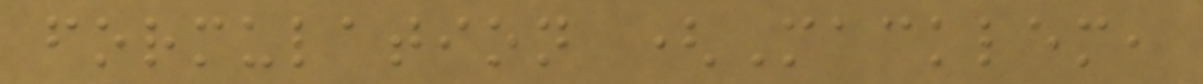formulation (Macklem,
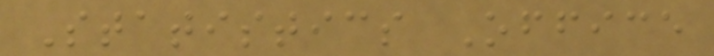Statistics Office
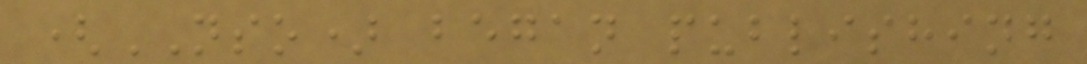(NSO) began publishing
